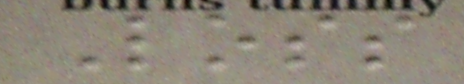Loss
